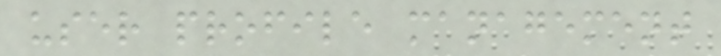user profile management
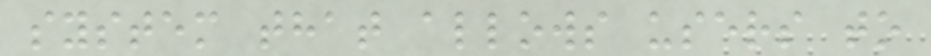system that allows users to
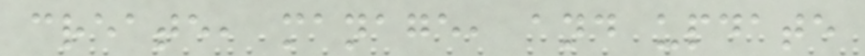create, manage, and update
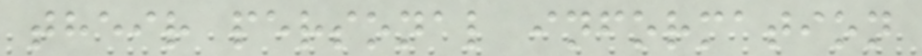their personal information
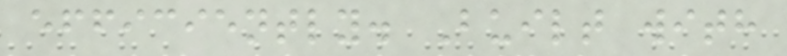efficiently. Built with
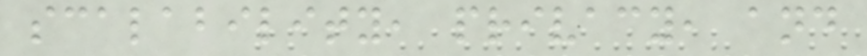scalability, privacy, and
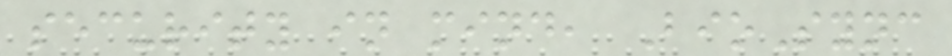security in mind, BioSync
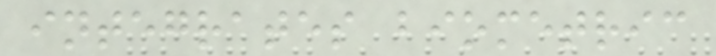integrates biometric
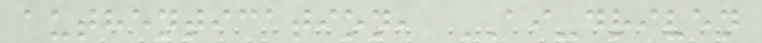authentication, AI-driven
